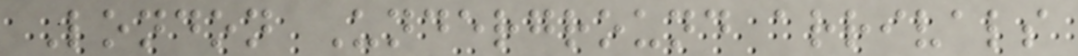London Underground arrivals
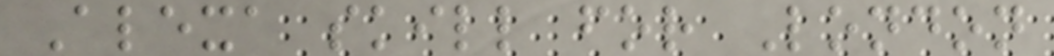Alexa skill for London
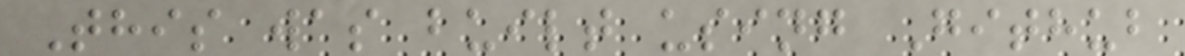This was built using Github
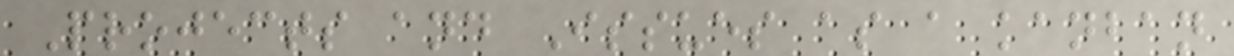Projects and Issues as a kanban
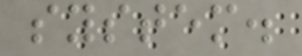system.
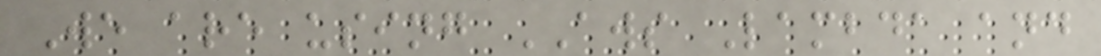We are using AWS Lambda and
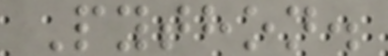Python.
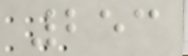253
